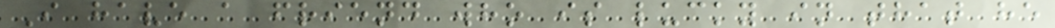I have a friend who is lucky in that he
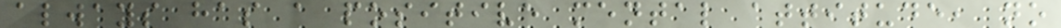always has a positive mental attitude, no
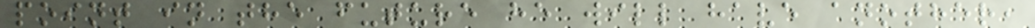point in the future he will have another,
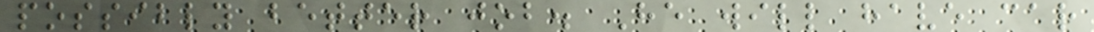possibly better job. He will have car
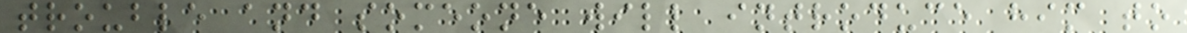trouble and someone will introduce him to
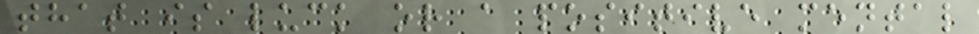that is luck or a positive mental
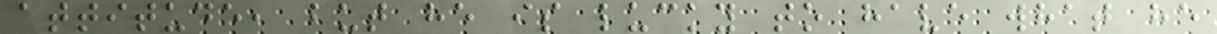attitude, but he is lucky to have what he
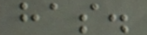has.
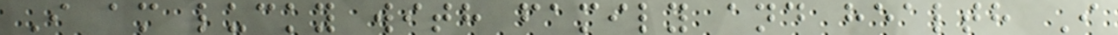I am lucky with family and health I
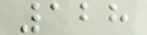128
